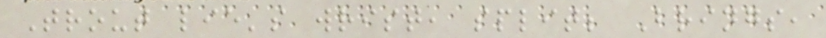Trout lie's wrist, split; Brings,
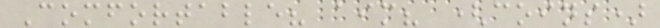Comfortable? aim? (coins)
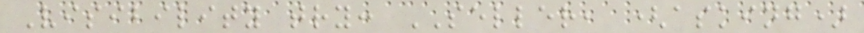Visibility try: SELLER, (asking)
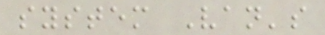system Van's
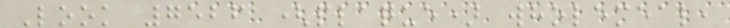Look 7526 (plaque) wholemeal,
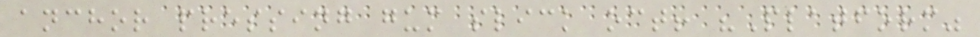anchor pressing gum slick oct! "Platform"
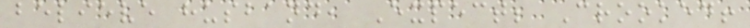believe husband, Expect; Crooked!
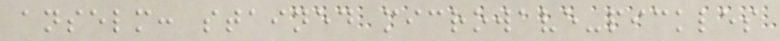anselm: stained microwave-pickles
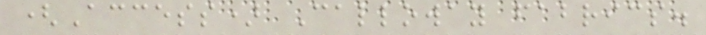(Access) Calloway fabrics.
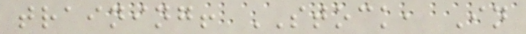training! STOCK, In
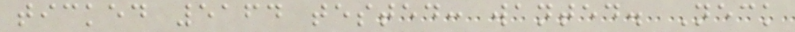ticked 5164 tested: wanted. Neck
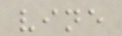vine
